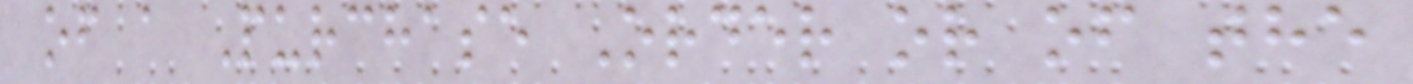of a Purchase Order or of the
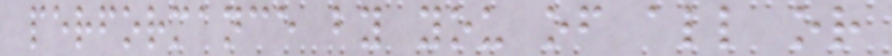performance by you of all or
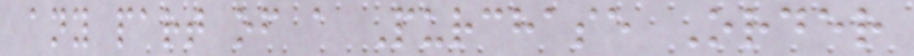any part of a Purchase Order
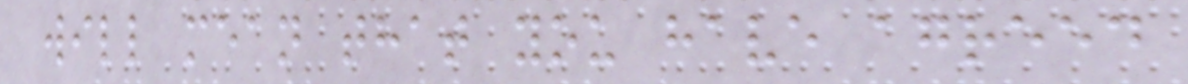will mean that you have agreed
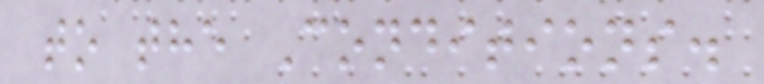to the Conditions.
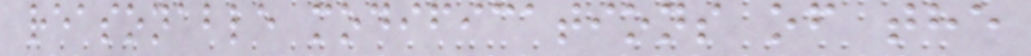reasonable modifications of the
